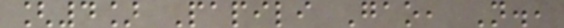[4] Papili Gao, N.,
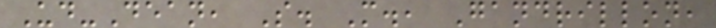Ud-Dean, S. M., Gandrillon,
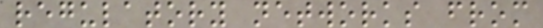regulatory networks from
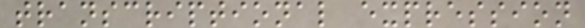transcriptional expression
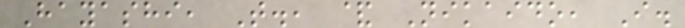Hayashi, T., & Nikaido, I.
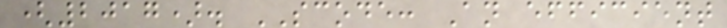(2017). SCODE: An efficient
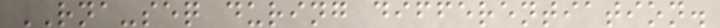RNA-seq during differentiation.
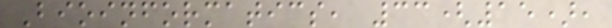Bioinformatics, 33(15),
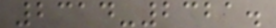2314-2321.
